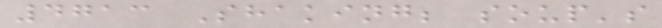4713 Shaking; soup's
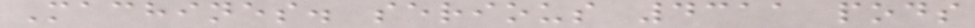Machines. serious 4311 pods
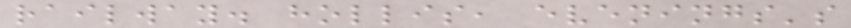railway. hollis, evenings's
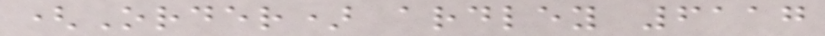(Order) ardley 6117
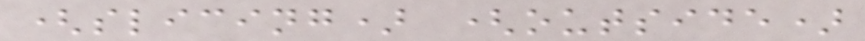(slicing) (outside)
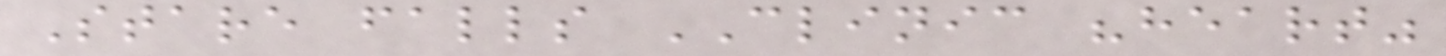Stare falls CLINIC "heart"
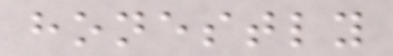honestly
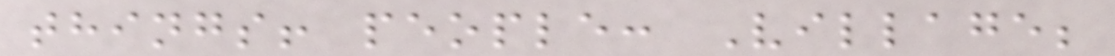things! people: Village;
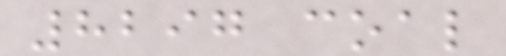8297 coal
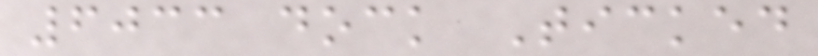6033 dock Ticked
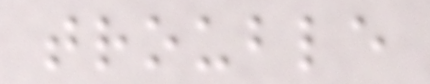trouble
